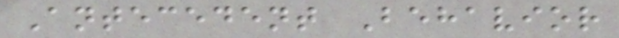Antecedent Behavior
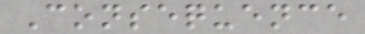Consequence
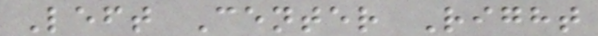Left Center Right
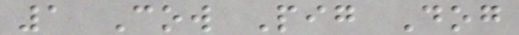1 Cow Pig Dog
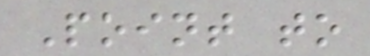Point to
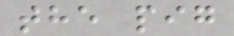the pig
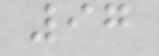97
